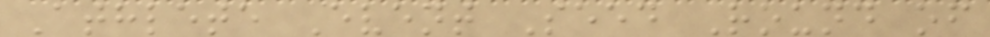Athlete Event Seed Round of
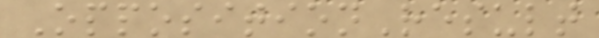OppositionResult
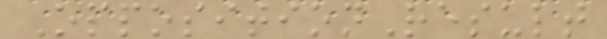OppositionResult
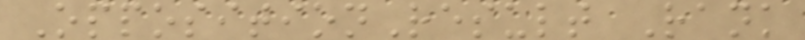OppositionResult Rank
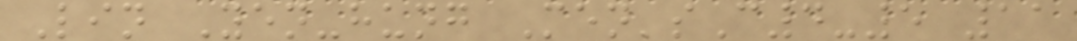Lin Yen-hung Men'sC4-5 11
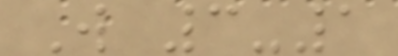W 3-1
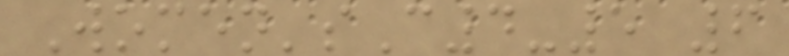Women'sC4-5 6
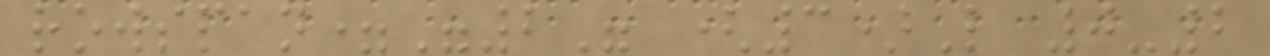rowspan="2" (3)L 0-2
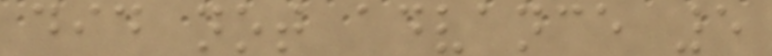did not advance 5
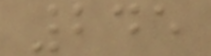245
